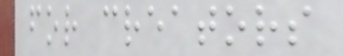for creators
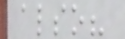also?
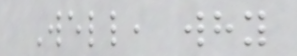Well, why
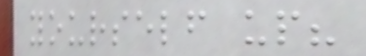yourself up?
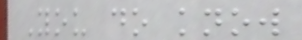You do know
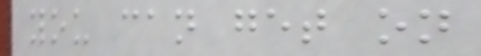you can get on
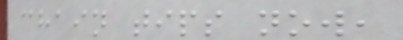chain tips now,
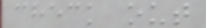check out
